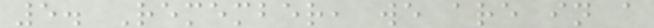5. Remember, we are in a
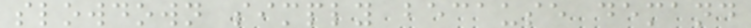slowdown simply because demand
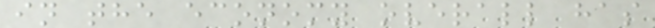in the economy overall has
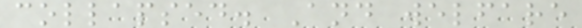collapsed. And welfare
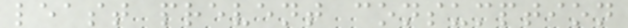least prevent consumption
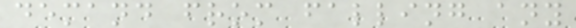demand from falling any
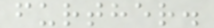further.
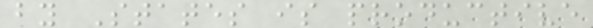by States is productive
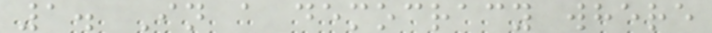1. In a democracy where
